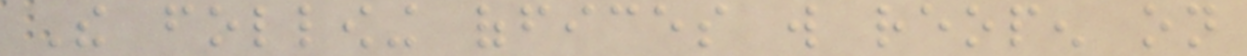The following offices will reopen on
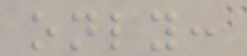only:
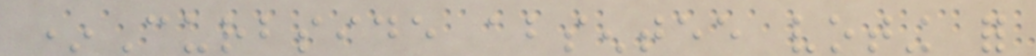*Curbside absentee voting for
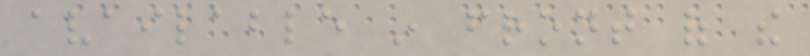available in front of the
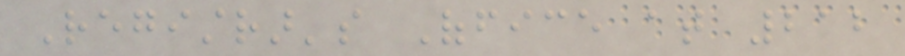Registrar's Office at 212
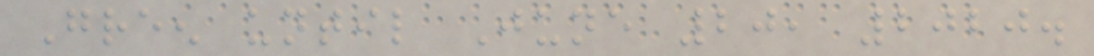Green until June 20, 2020.
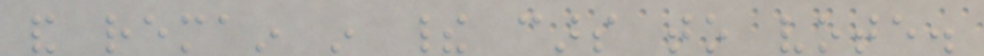and remain in their cars to vote.
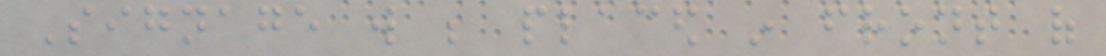Signage will be placed in front of
